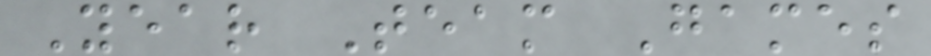Year Team Games
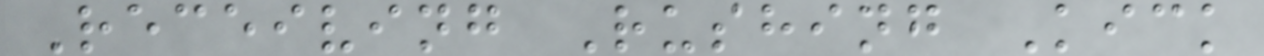Receiving Rushing Kick
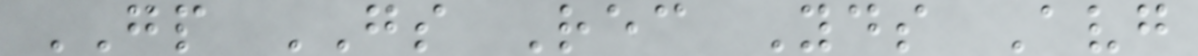GP GS Rec Yds Avg
